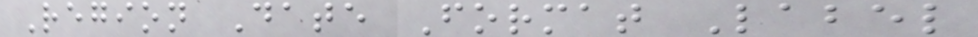Region Date Format Label
